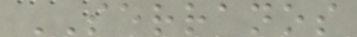SERRANOS
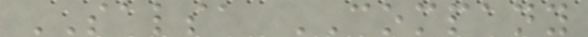SALSA COMPANY
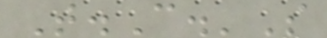T.C.'S
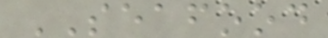SEAFOOD
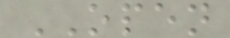OPEN
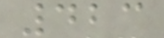423
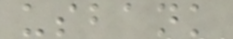usbank
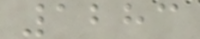1283
